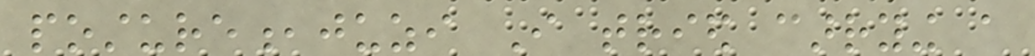posture,juzi I tried carrying a
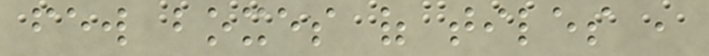few boxes of tiles ,
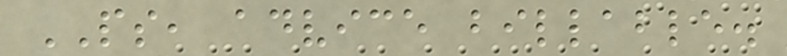PS, advice billable.
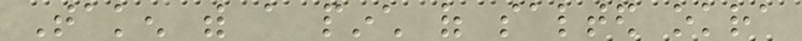Taken with a pinch of salted okra
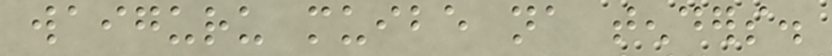waiguru muibe na tenders.
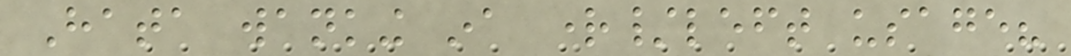Hata wanking ina right/left usage?
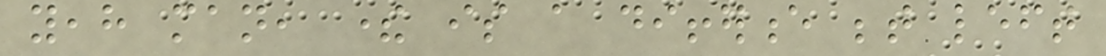yeah man, there is a difference between left
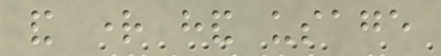and right hand usage
